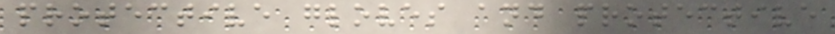protective gloves and protective
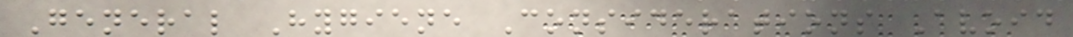General Hygiene Considerations Avoid
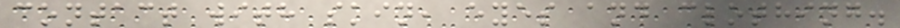contact with skin, eyes and clothing.
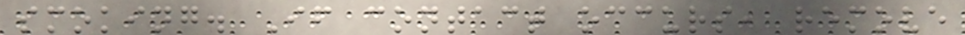smoking. If contact occurs, remove
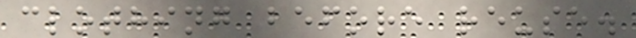clothing before reuse.
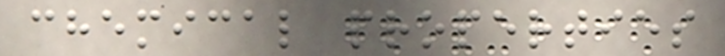chemical properties
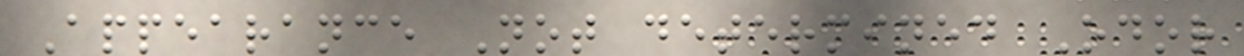Appearance Not determined Odor
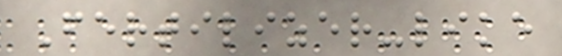Fertilizer-like
